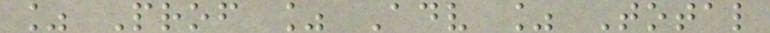% Prof % Adv % Total
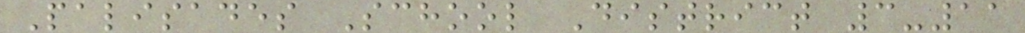Palisades School District 3-11
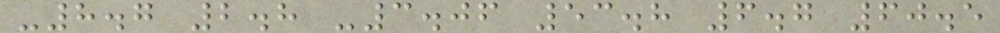-8.7 2.8 -3.06 53.8 6.7 60.5
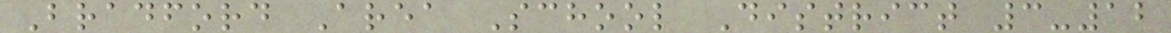Bradford Area School District 3-12
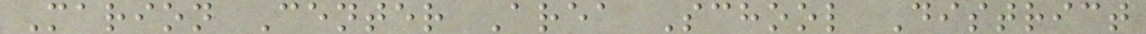Marion Center Area School District
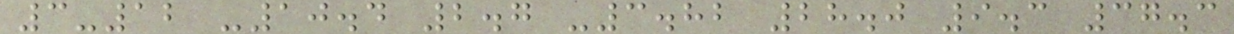3-12 -10.4 2.7 -3.82 28.0 9.3 37.3
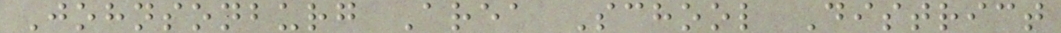Johnsonburg Area School District
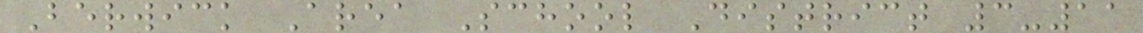Berwick Area School District 3-11
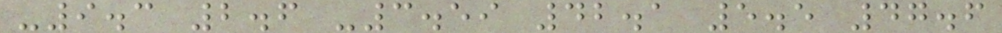-9.3 2.6 -3.59 42.1 5.5 47.6
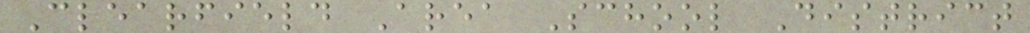Clearfield Area School District
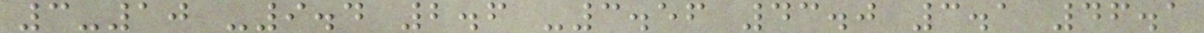3-10 -9.4 2.6 -3.56 43.0 3.1 46.1
